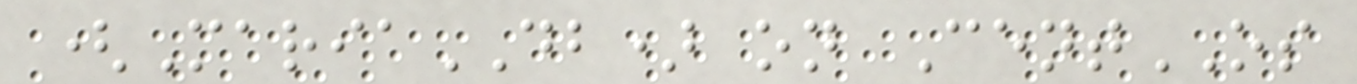(MariaDB) on CentOS
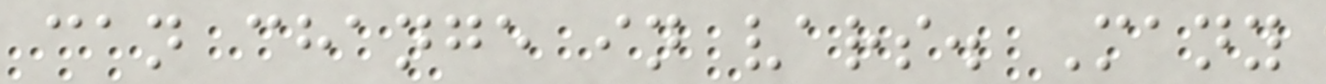can change in vars. Many
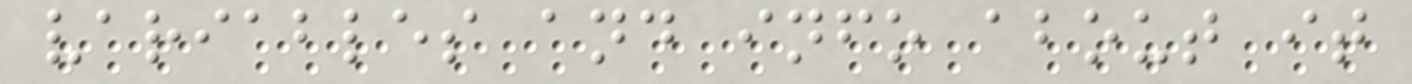variables and info about it
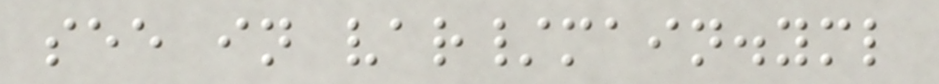see in var/main.yml
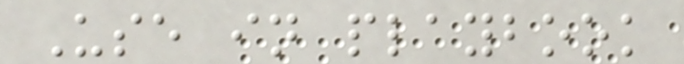Use in playbook
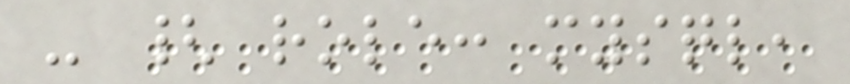- { role: mysql,
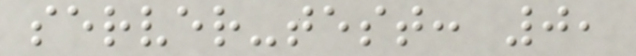server-test: 0,
